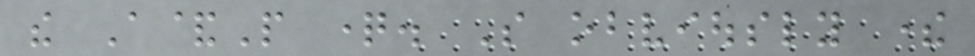the A&P question. So obviously there
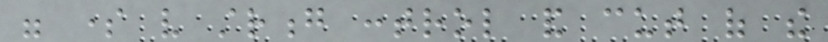were some very strong control and cut of the
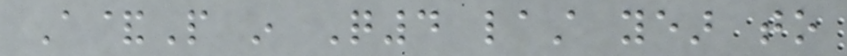A&P in Q4 last year to
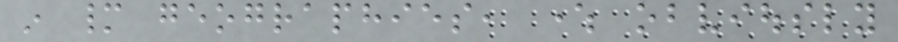in many geographies, where obviously
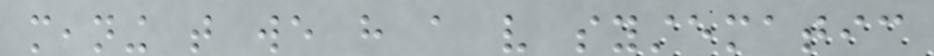meaning that we have a very systematic
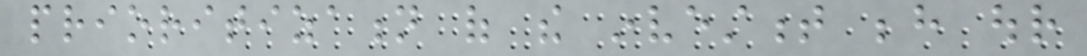prioritization of the investment behind our
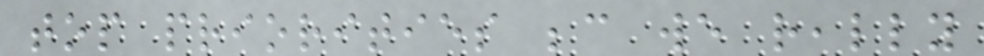top priorities because we really
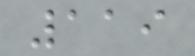119
